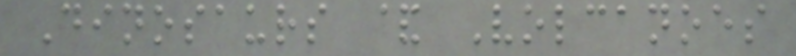Dinosaurs & Volcanoes
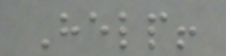Help!
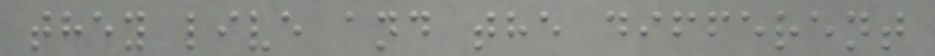they live and the different
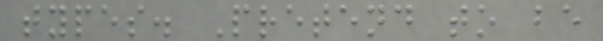types. Pretend to be
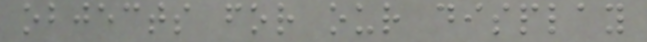objects for our display
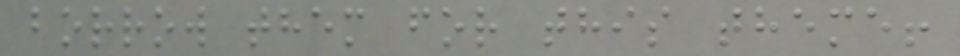borrow them for this theme!
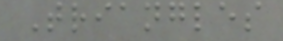Triangles
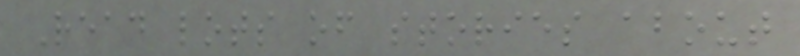Read lots of stories about
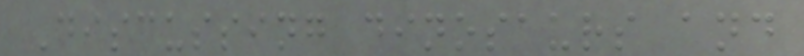Discussing dinosaurs and
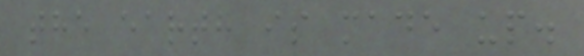the earth is made up.
